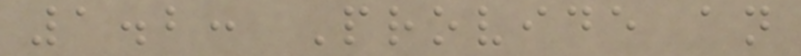1.2: Provide an
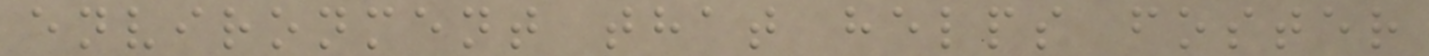environment that helps foster
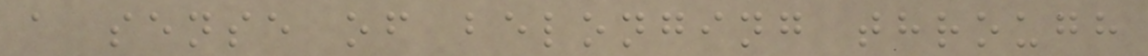a sense of belonging through
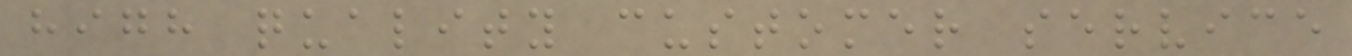high quality customer service
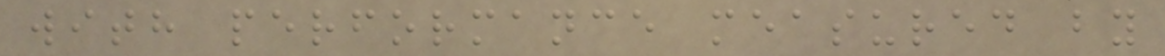with performance measured by
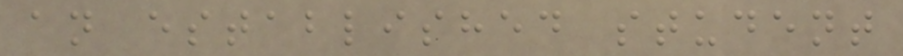an established student
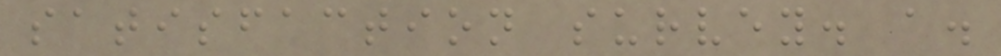satisfaction survey. a.
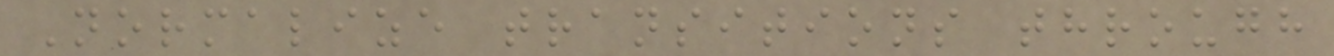Normalize transitions through
